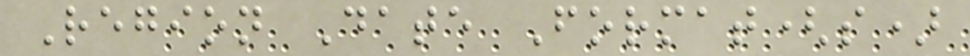Region Date Format(s)
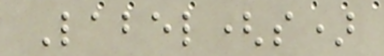Label(s)
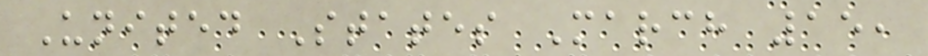United States March 15,
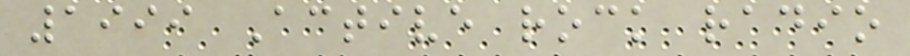1999 Active rock radio
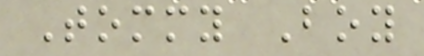Tommy Boy
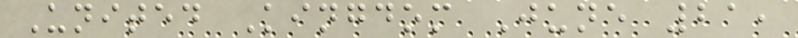United Kingdom June 21,
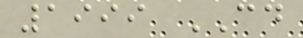1999 CD
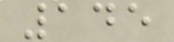145
